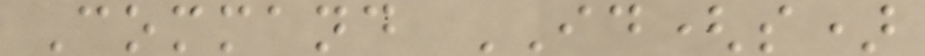Command ID(s)
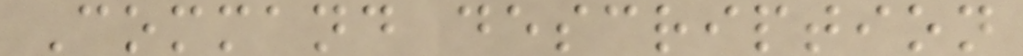Command description
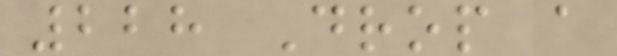228 Drop a
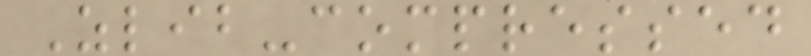Zlib-compressed
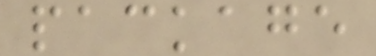package
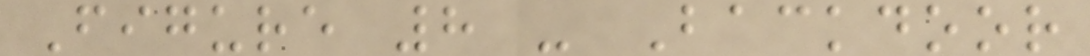Figure 8 - Backdoor
